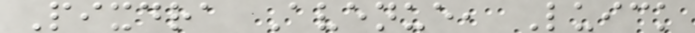Pixdra Avenue, Luick
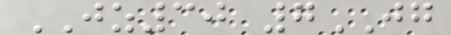JZ30 7JG
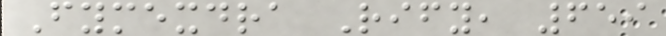Fymexdra Rify, 659
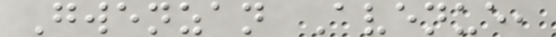Gwenzan Avenue,
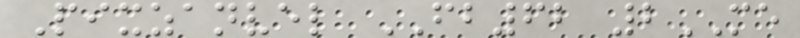Pixzanvel FB62 2ME
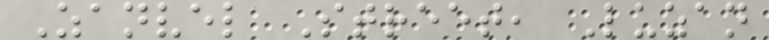Zanvel Street, Luzan
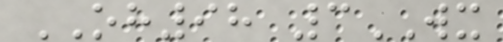OH98 3WX
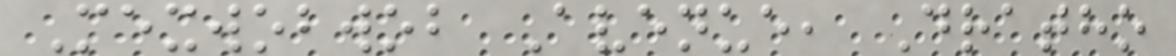Mexwobwob Avenue, Dratho
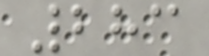283
